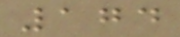174
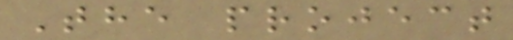The project
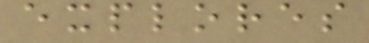explores
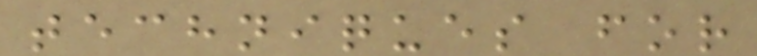techniques for
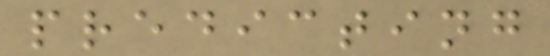predicting
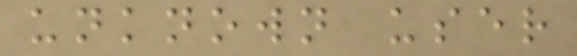unknown user
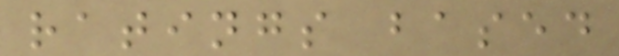ratings based
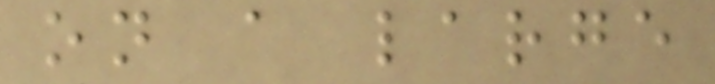on a large
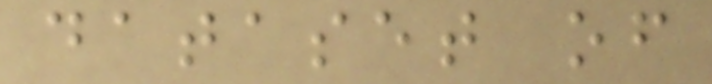dataset of
